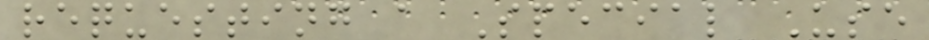requesting a Special Use
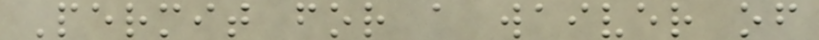Permit for a waiver of
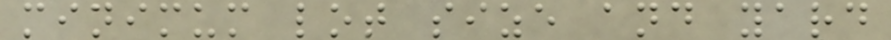minimum lot size and yard
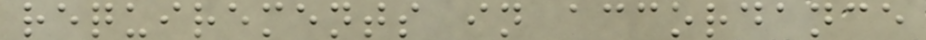requirements in accordance
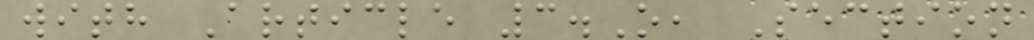with Article 3.O, Section
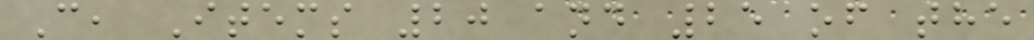C, Items 20 and 25 of the
